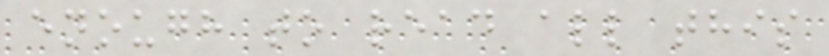enough to read all this
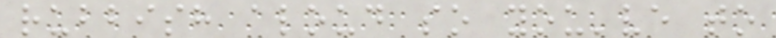rubbish aloud so you've to
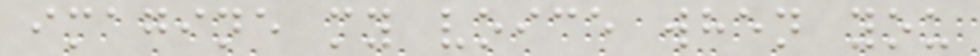imagine my voice when you
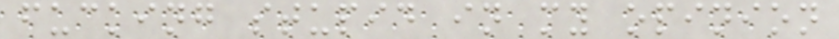fucking stupid in my opinion
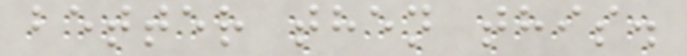better then this.
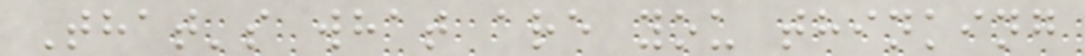That's what are you thinking
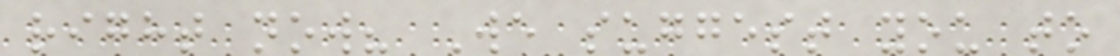right now? We suggest you to
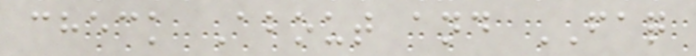check About and FAQ
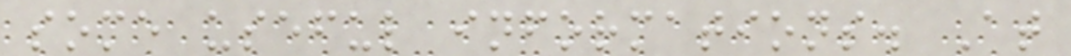some useful informations. At
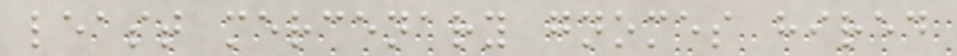least mercenary gnomes hired
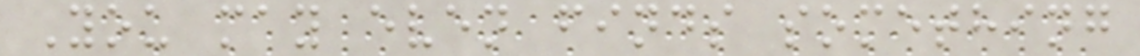You may even finds something
